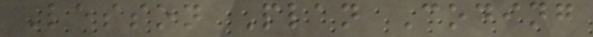Lesson Plan Coding
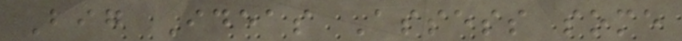Big Ideas Assess some
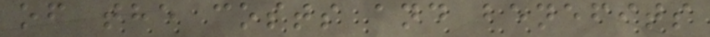of the costs and benefits
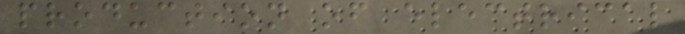production of electrical
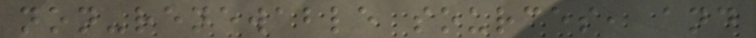non-renewable sources, and
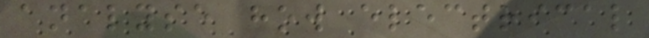analyse how electrical
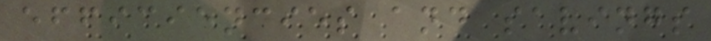efficiencies and savings
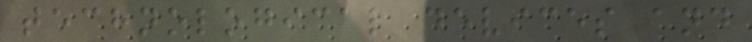technological devices and
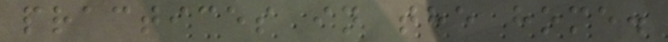practices in the home.
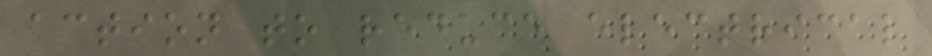action to reduce electrical
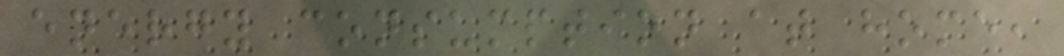energy consumption at home,
